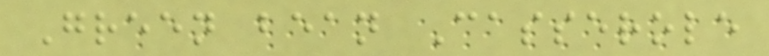Green bean Casserole
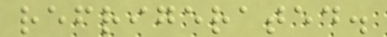refrigerated.
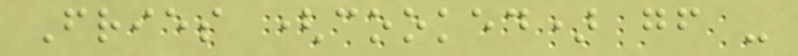Fries (cooked) gf -
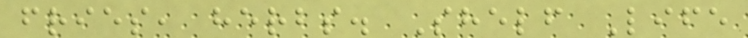fries, herbs. Shelf Life
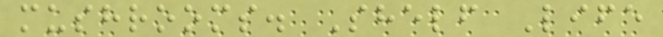mushrooms. Shelf Life
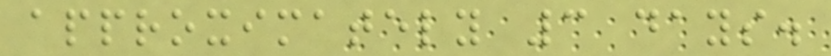approximately 3 days.
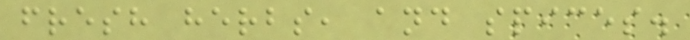fresh herbs, and spices.
